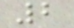2
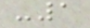-1
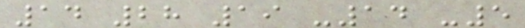14 28 19 -14 -5
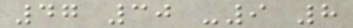47 30 -9 8
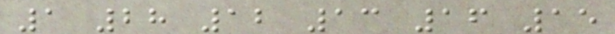1 28 12 13 16 15
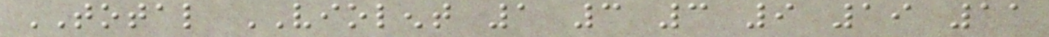TOTAL VIOLENT 1 3 3 9 19 11
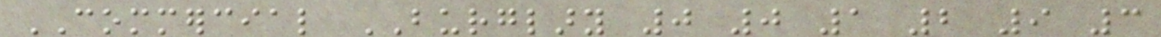COMMERCIAL BURGLARY 0 0 1 2 9 3
